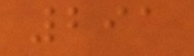291
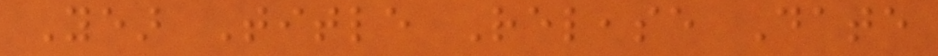Year Title Release Date
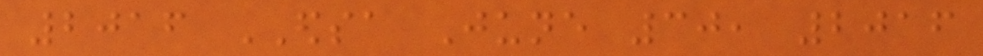2016 EDSA June 30, 2016
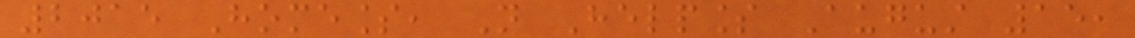2015 Homeless, Not Helpless August 15,
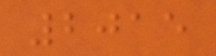2015
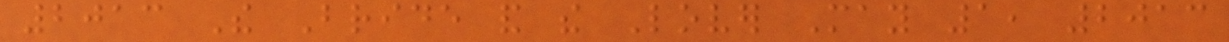2013 The Bride and the Lover May 1, 2013
